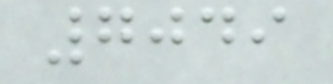7049
